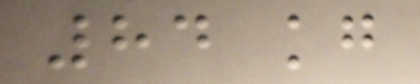84 kg
